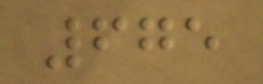675
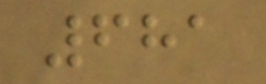681
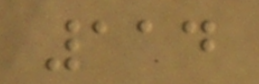114
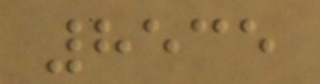8535
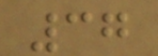37
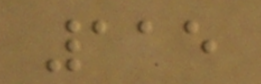115
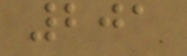201
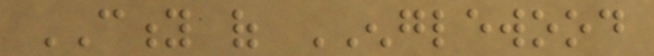CITY of ENGLEWOOD
